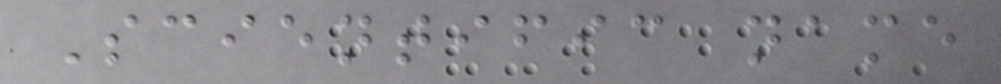Scientific name
